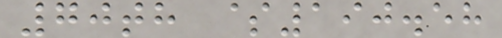70th $190.58
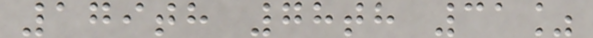179th 78th 31%
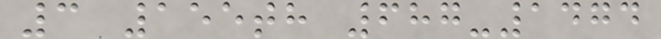3 155th 687-1474
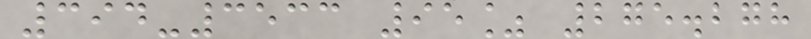394-3533 95% 275.278
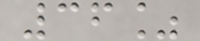36%
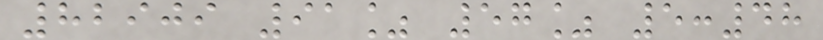82909 91% 57% 5:48
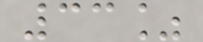33%
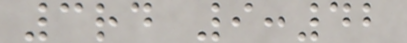3rd 9:42
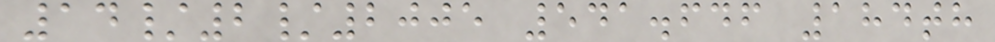14/2/2005 541.646 184th
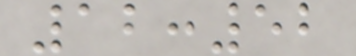12:52
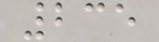235
